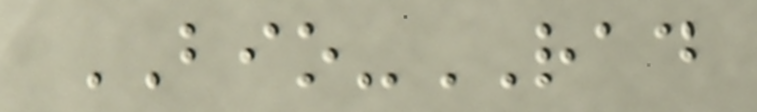BIO-RAD
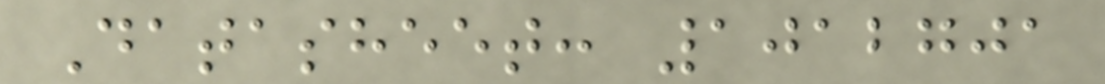Datasheet: 1012701
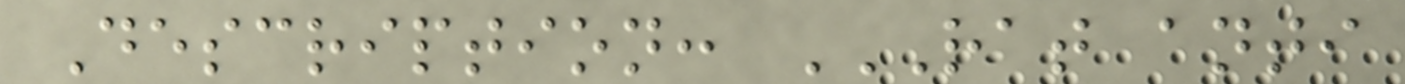Description: RAT ANTI
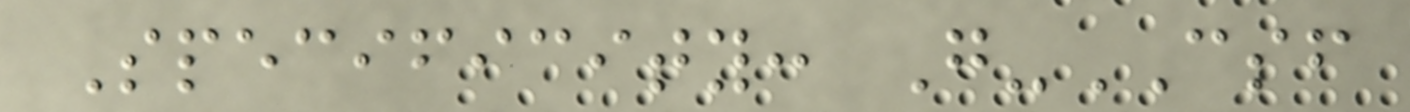Specificity: G-CSF
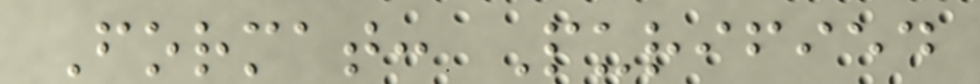Format: Purified
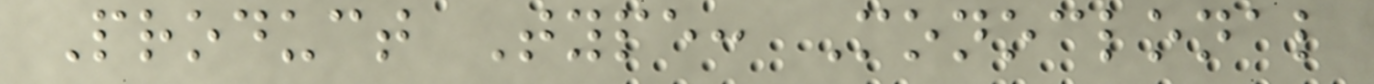Product Type: Monoclonal
